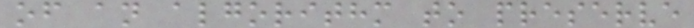of an algorithm to preserve
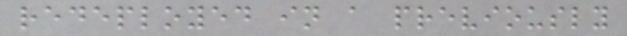redeployed in a previously
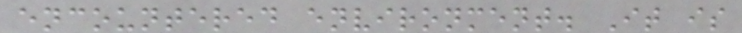encountered environment. It is
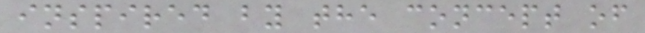inspired by the concept of
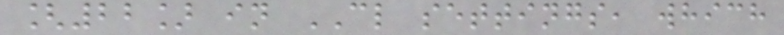[22] in CL settings, which
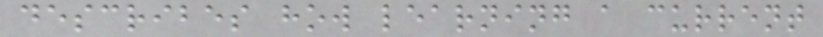describes how learning a current
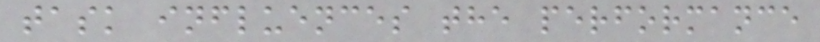task influences the performance
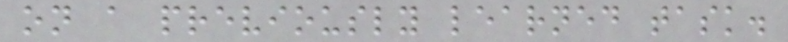on a previously learned task.
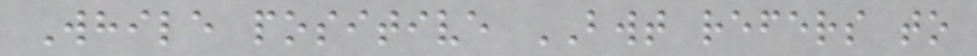While positive BWT refers to
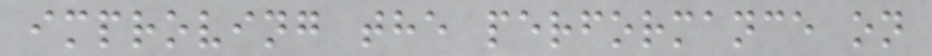improving the performance on
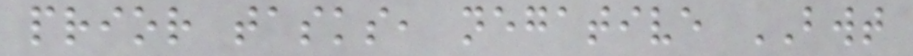prior tasks, negative BWT
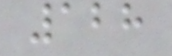128
